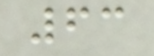63
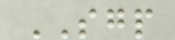SGP
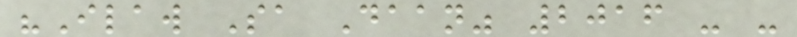"Ilaw Sa Daan" 2016 - -
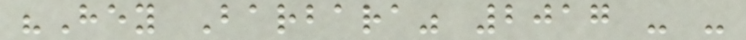"Hey Barbara" 2017 - -
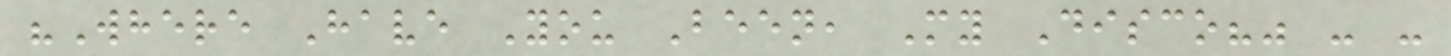"Where Have You Been, My Disco?" - -
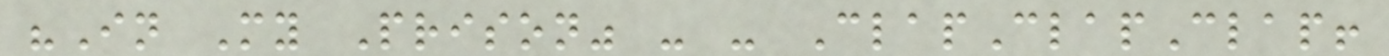"In My Prison" - - ClapClapClap!
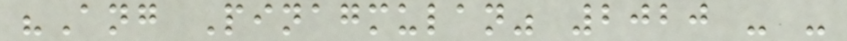"Ang Pinagmulan" 2020 - -
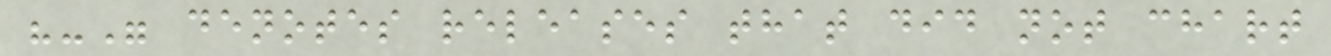"-" denotes releases that did not chart
